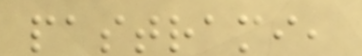pastrami,
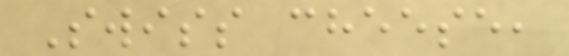Swiss cheese,
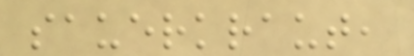sauerkraut,
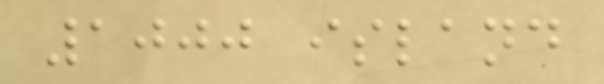1000 island
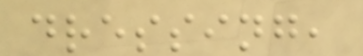dressing,
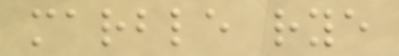marble rye
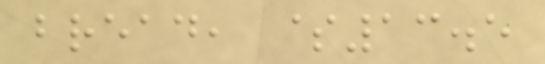bread, $13.5
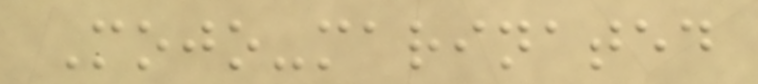Mojo-marinated
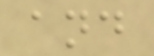and
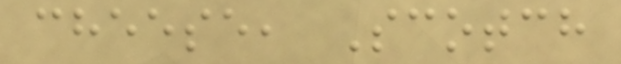cheese, Scotch
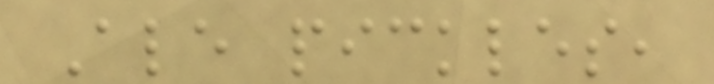Ale pickles,
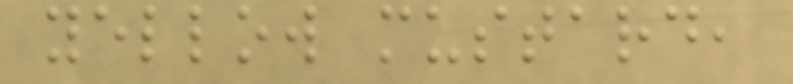yellow mustard,
